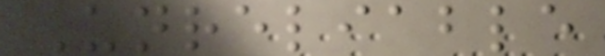Unreliable
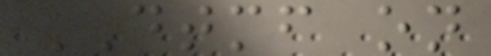DTMF on
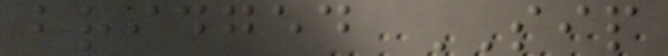bridged SIP
